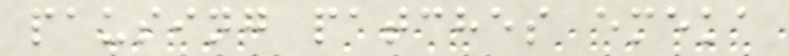pausing patches emeka
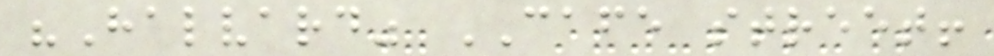"Halvard" CAFE street!
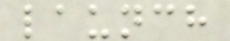launch
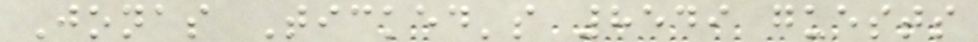Jonas Ticked's 8549 guests
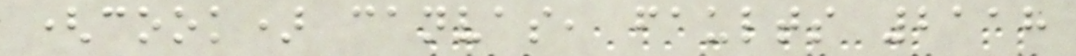(cook) canvas, faults 2118
